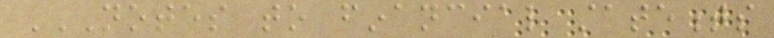NOTES TO FINANCIAL STATEMENTS
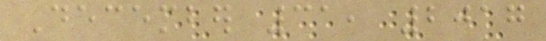December 31, 2017
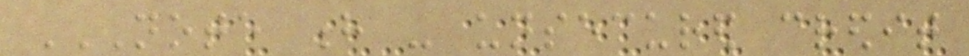NOTE H - UNSECURED CREDIT
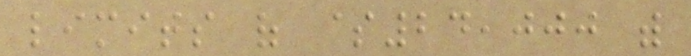limits of $24,000 with
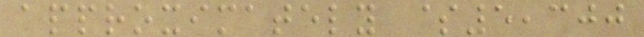approximately $5,300
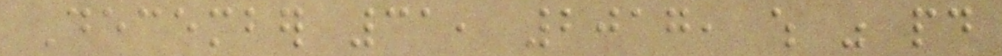December 31, 2017, which was paid
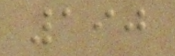190
